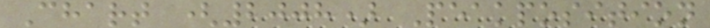Chart (2008) Peakposition
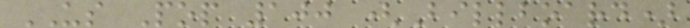US Pop 100 (Billboard)
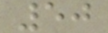50
